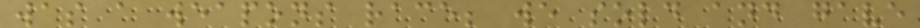was a weapons race; we sold and gave
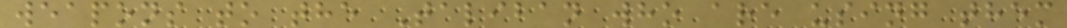weapons to the Taliban who are using them
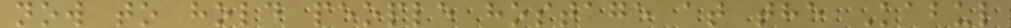now to hold people hostage at the Kabul
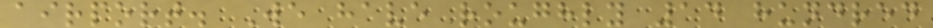airport. We have roughly 14 hundred
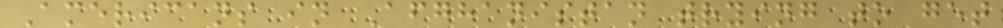Americans in Afghanistan trying to get
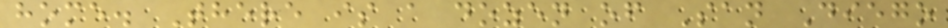home. There is a dozen of San Diego
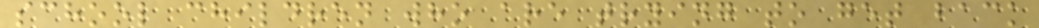school children who are trying to get back
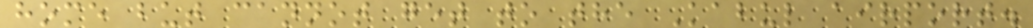home but cannot get to the Kabul airport.
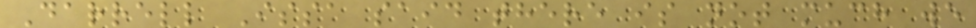Darrell Issa said there is not much we
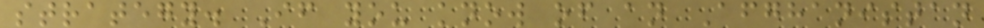strategy. If you know of an Afghanistan
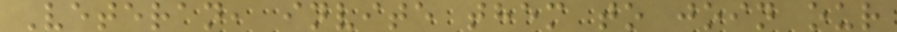Veteran, invite them to join our
